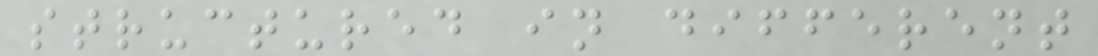structured in different
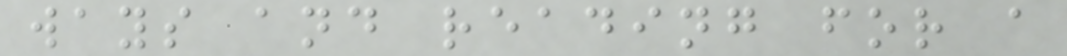ways and reading for a
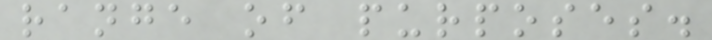range of purposes.
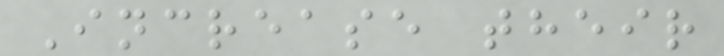Increase their
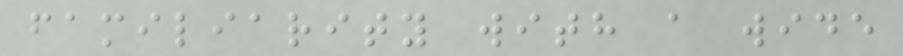familiarity with a wide
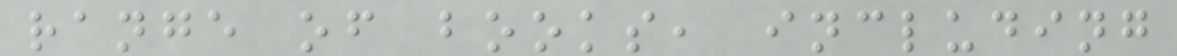range of books, including
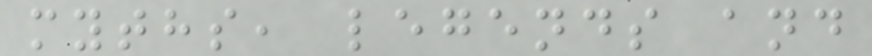myths, legends and
